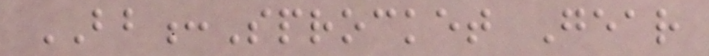BB:Sprocket Gear
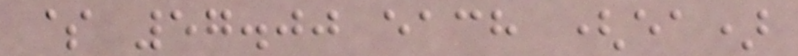$ 57.00 each (ea)
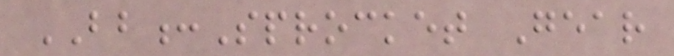BB:Sprocket Gear
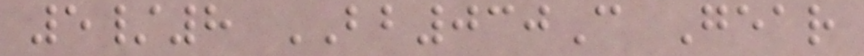5/8 BB030C Gear
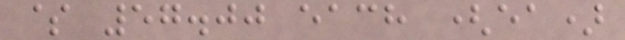$ 57.00 each (ea)
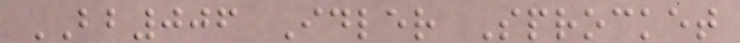BB006 Idler Sprocket
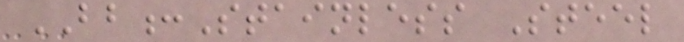BB:Stainless Steel
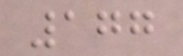177
